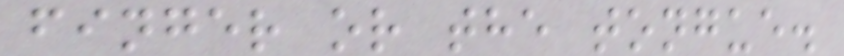finger or the tongue.
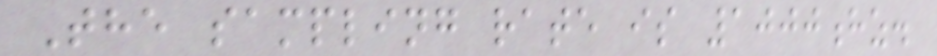The sampling rate is 1000hz.
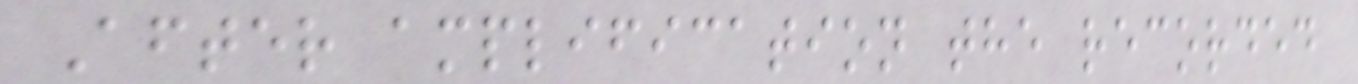After amplification the recorded
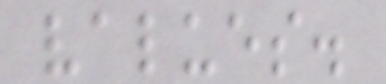values.
